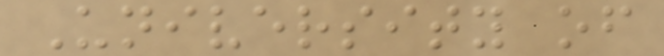University of
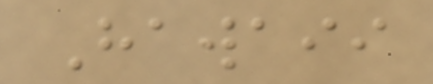Hawaii
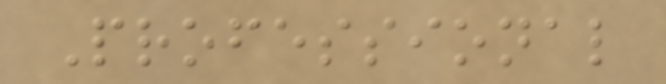Professional
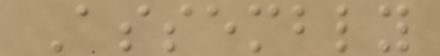Assembly
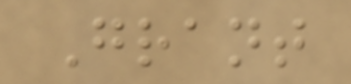Grant
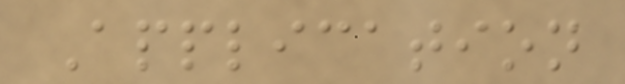Application
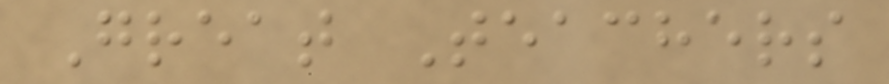Great Teachers
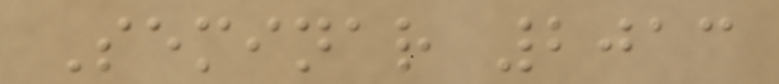Seminar 2013
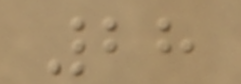28
